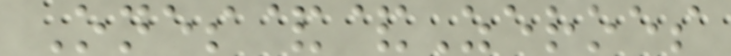Ones&&Zeroes
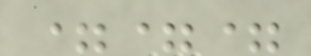===
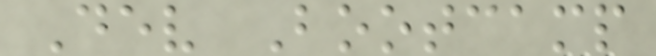Dev Bootcamp
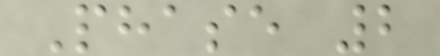Phase 2
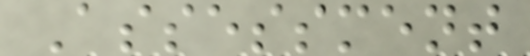Assessment
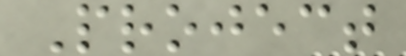Project
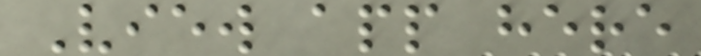View app here
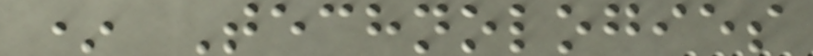* Technologies
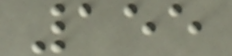155
